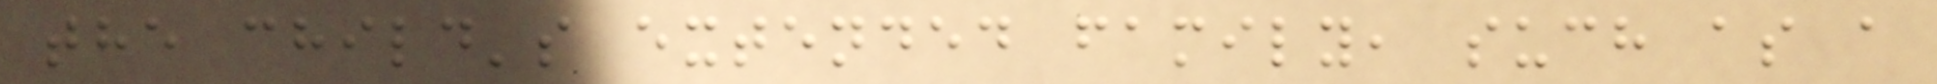the child's extended family, such as a
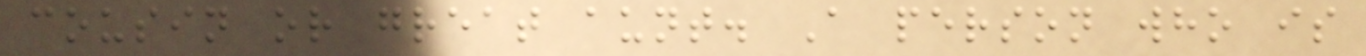cousin or great aunt. A person who is
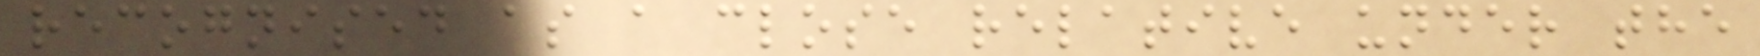recognised as a close relative under the
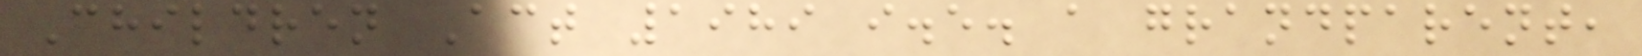Children Act 1989 i.e. a grandparent,
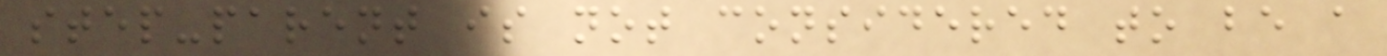step-parent is not considered to be a
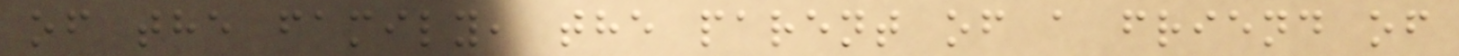of the family, the parent of a friend of
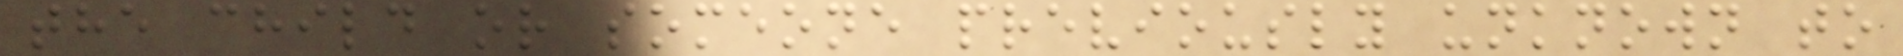the child or someone previously unknown to
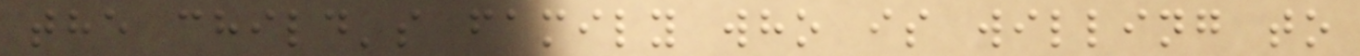the child's family who is willing to
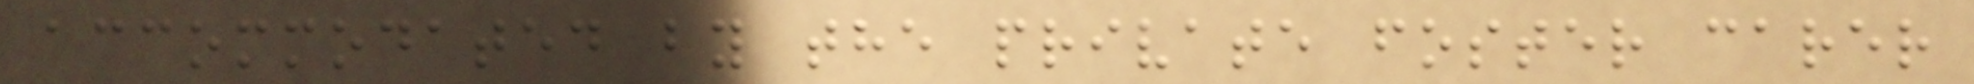accommodated by the private foster carer
